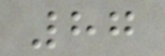87
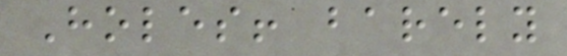Holes! barely
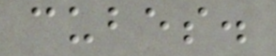cubes.
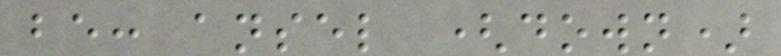be: ansel (down)
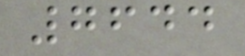7644
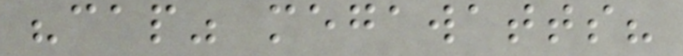"cap" megawatts?
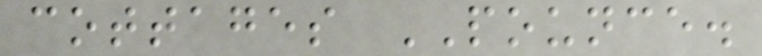cottages POUNCE.
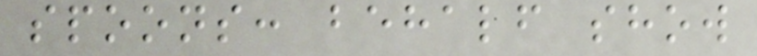spoons: behalf show
